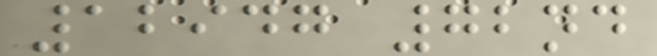12947 72nd
